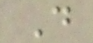D
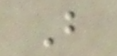B
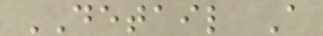DETAIL A
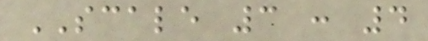SCALE 3 : 4
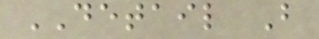DETAIL B
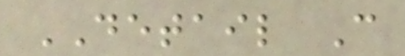DETAIL C
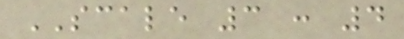SCALE 3 : 4
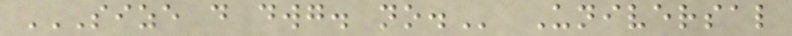SIZE D DWG. NO. Universal
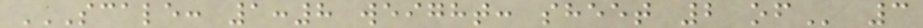SCALE: 1:8 WEIGHT: SHEET 2 OF 3
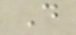D
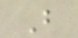B
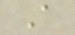A
